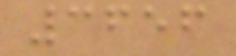3656
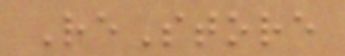ReStore
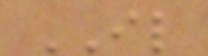IL
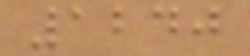1240
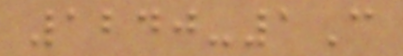1240-1C
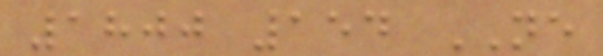1800 154 NE
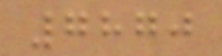7870
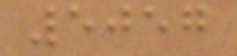5057
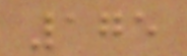175
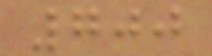700
